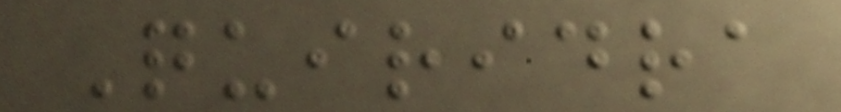Quiridra
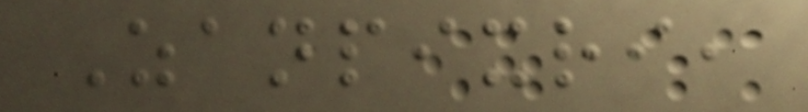Zanpixri,
